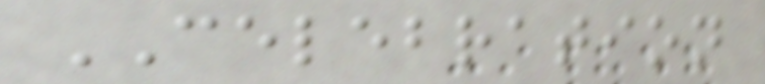CELEBRATION
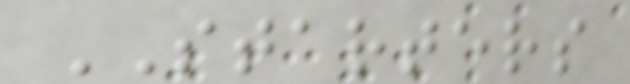STARTERS
